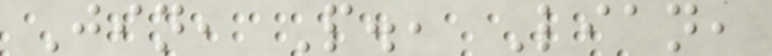Jin, P., Lian,
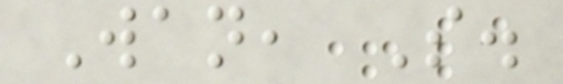Wan, S.
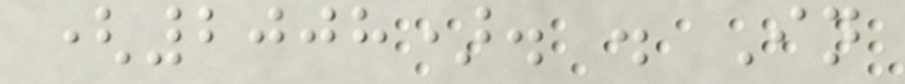(2008). . In
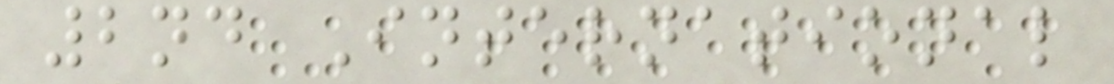2nd International
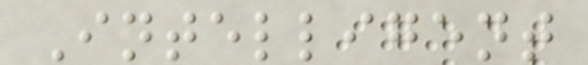Intelligent
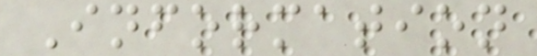Information
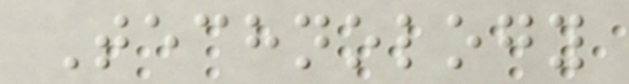Technology
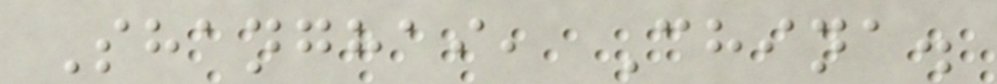Shanghai, China.
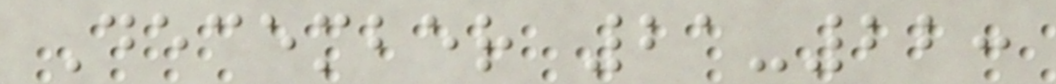December 21-22:
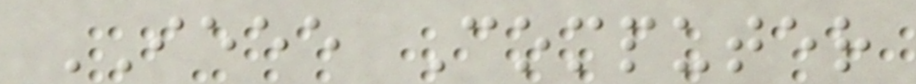IEEE Computer
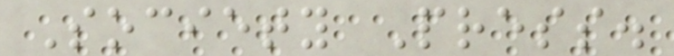Society Press.
